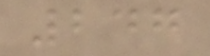247
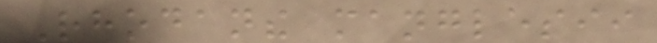Rhodanthe manglesii
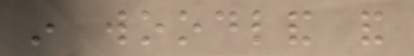in woodland and
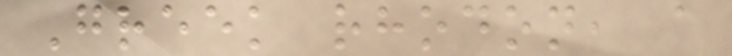Greek rhodon, a
